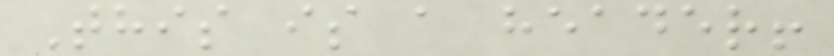This is a header!
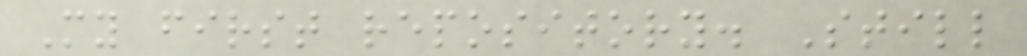My first repository. Still
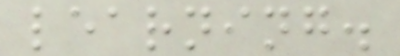learning.
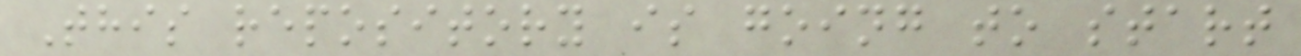This repository is going to start
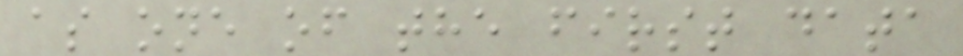as one of the first data
